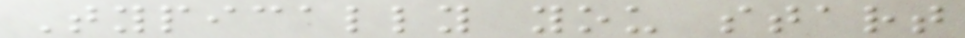Typically you start
